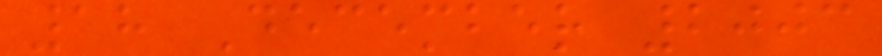18 December 2003
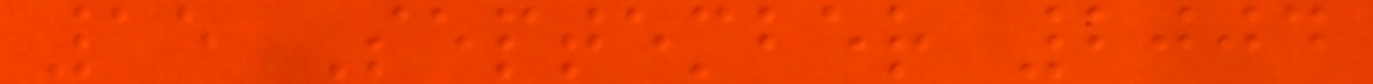15 September 2004
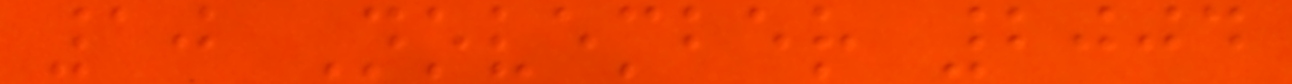10 November 2004
